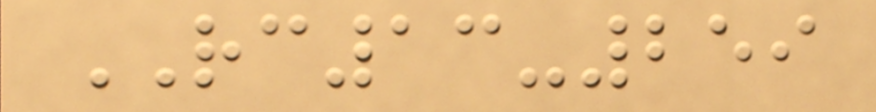RC13-259
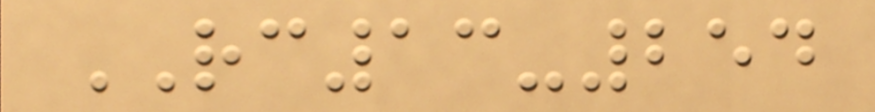RC13-254
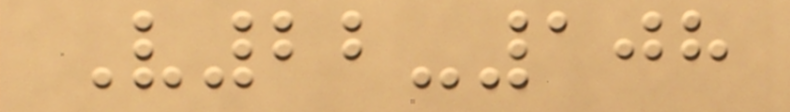V22-108
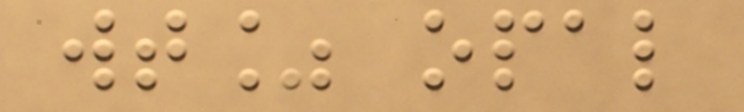wt% opal
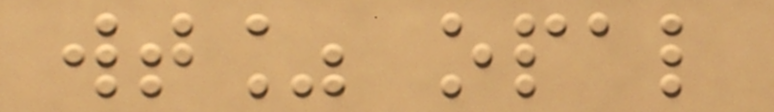wt% opal
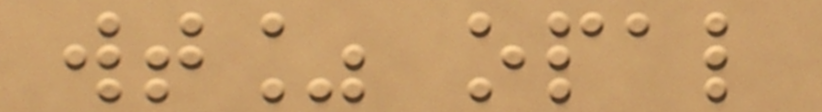wt% opal
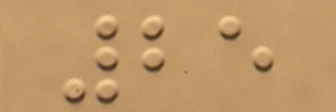25
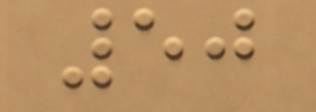50
